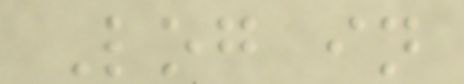Log in
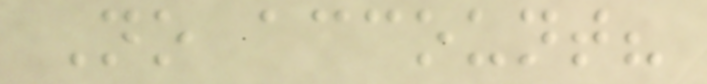No account?
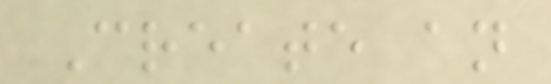Create an
